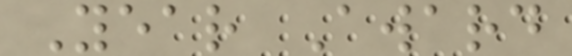Year Award
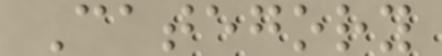Category
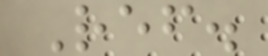Ref.
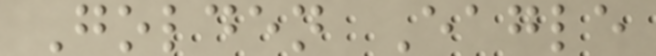Golden Eagle
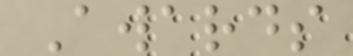Awards
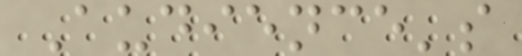Audience's
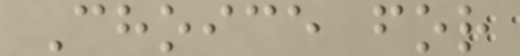Choice for
